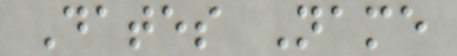Dates Name
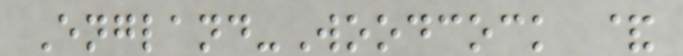England-Woodcock &
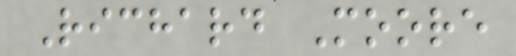Richard Moore
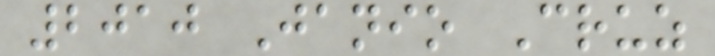2010 Janio Cruz
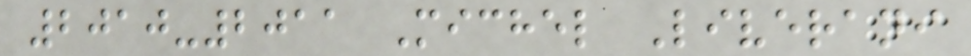2010-2011 Michel Liverani
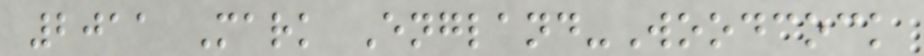2011 Mark England-Woodcock
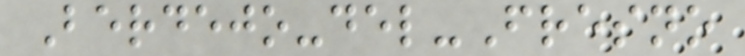Berdejo-del-Fresno
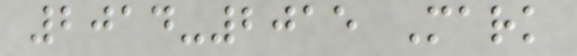2014-2015 Mark
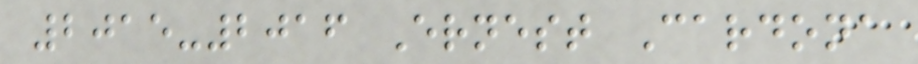2015-2016 Ernest Cardona
